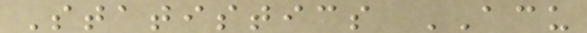Statistics ACU
